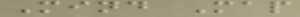Mind Map
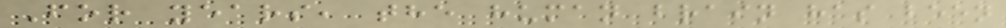For years, the human brain has been
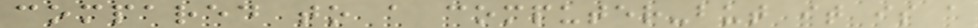compared to a computer-but it is a
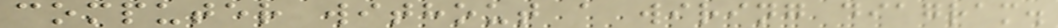computer without a wiring diagram.
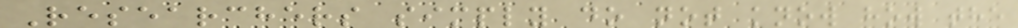Researchers simply do not know how the
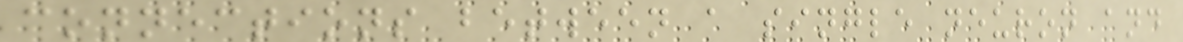connections between a single neuron and
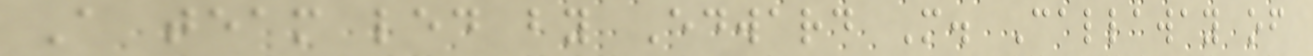A team led by Edward M. Callaway of
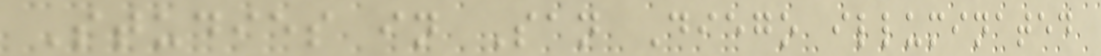Studies in San Diego illuminated
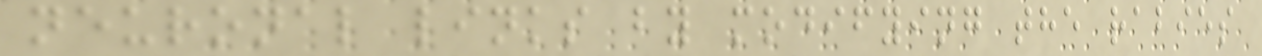neuronal links by modifying the rabies
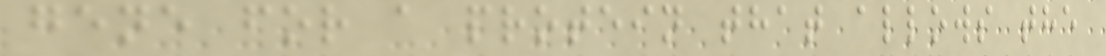gene for a protein that allows the
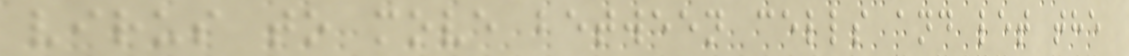virus to move between cells and let the
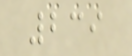239
